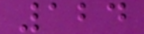124
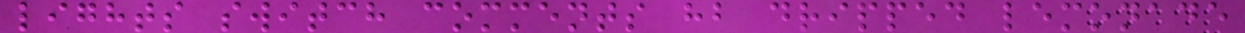lights switch comments hb dripped lemonade
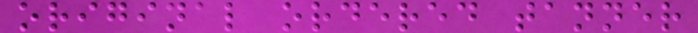original ordered tanner
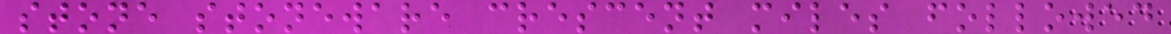stone stoneware crescent miles followed
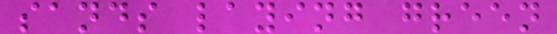sands laying green
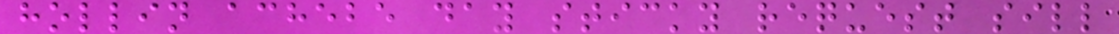hollin achebe day sticky request sill
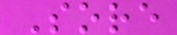Sore
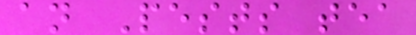an Pests tea
